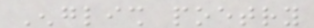English poetry
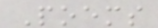Poems
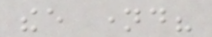thee named?
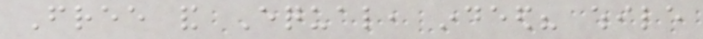Free and Equal, indeed? while
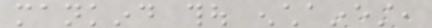mankind thou enchainest,
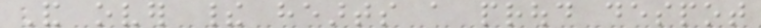And over their hearts a proud despot
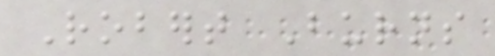Robert Burns
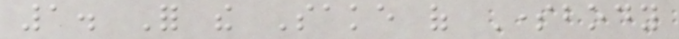1. For the Sake of Somebody
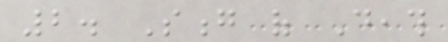2. Song of Death
